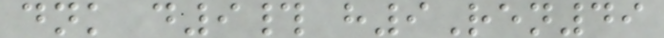dnk d9# h9Ren49
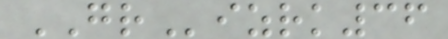GRizrk36
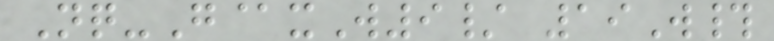Nq-G@xW9/ 19W#
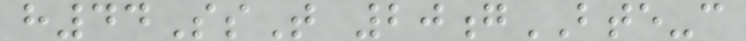h44SsT 20gBTE-c
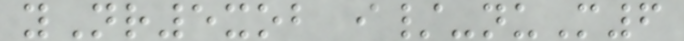yNr5xob i/-nuM6
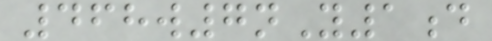468w7nY1d
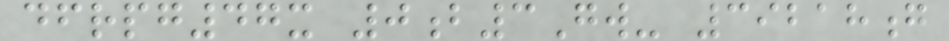dfrpg47x 0b3Gw- 39218g
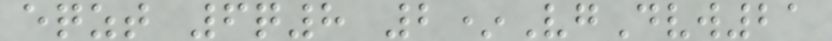eqzt 6q8 2*VgDvw21
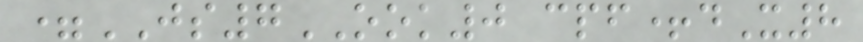=JS7OOK0 cpf+dX8
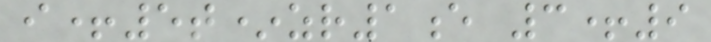i+5t*zr1e 3+9
